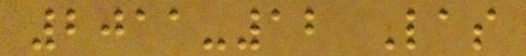2011-12 Las
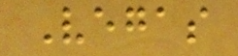Vegas
